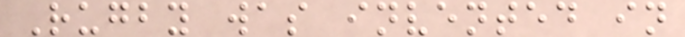Rugby was invented in
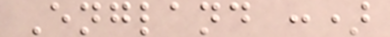England :)
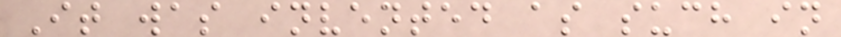It was invented as such in
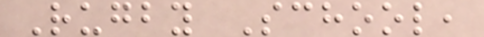Rugby School,
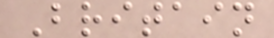Britain
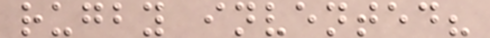rugby invented?
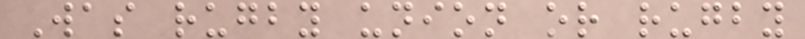Was rugby union or rugby
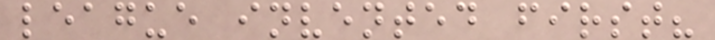league invented first?
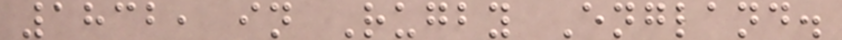1832, in Rugby England.
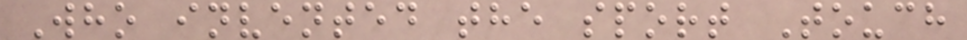Who invented the sport Touch
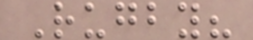Rugby?
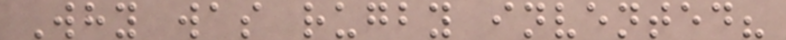Why was rugby invented?
